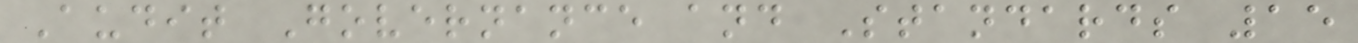Audit Governance and Standards 15
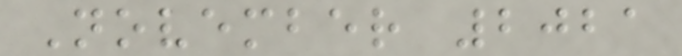November 2021
